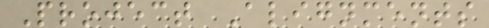Project Alignments
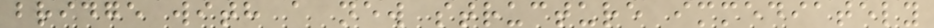bridge with a new structure immediately
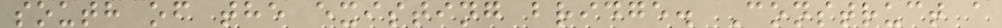south of the existing bridge. Construct a
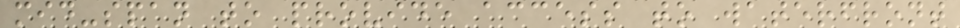mid-span to provide access to waterfront
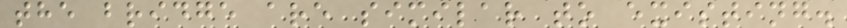the bridge are similar to existing.
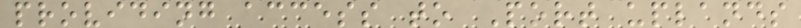providing access to Port uplands
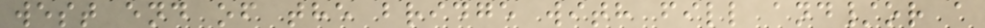west end of the bridge with fill and/or a
